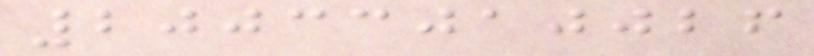20033010026
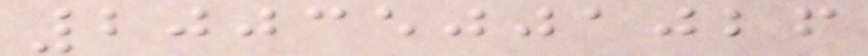20035001026
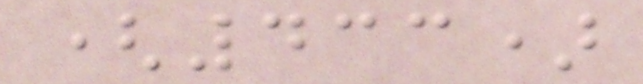(433)
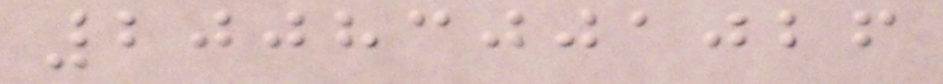20083001026
